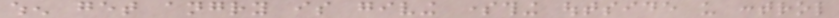when get angry is giving something outside us control
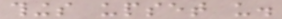things upset us.
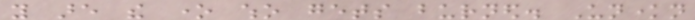you are the one who gets burned. Unknown
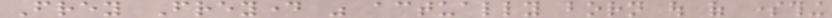Frey Freyday was actually born out of something
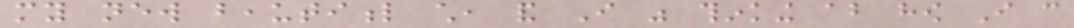my new beautiful child, and I was thinking about how I can
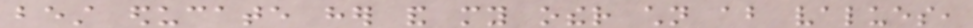best educate her and my other children about values,
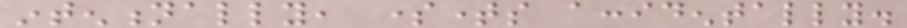intentionally, sometimes accidentally.
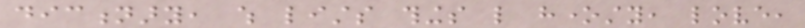dictionary, which lists things like honesty, love,
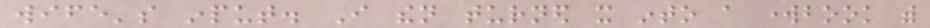wife's input. I then turned it into a workbook with
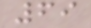69
